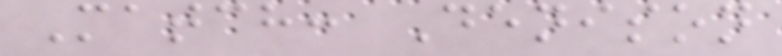Match: Denison
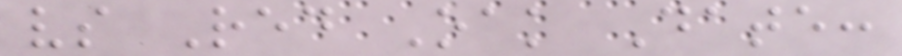vs Red Oak Date:
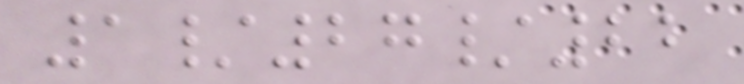1/27/22
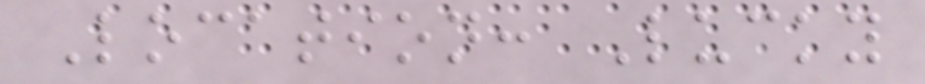Location: Lucky
